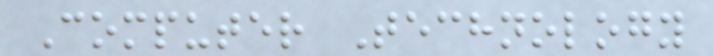Computer Technology
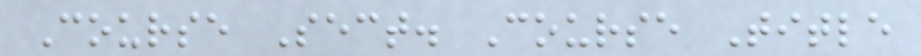Course Sect. Course Title
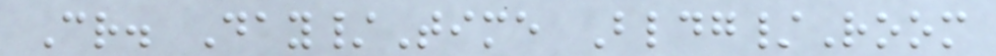Cr. Day/Time Bldg/Room
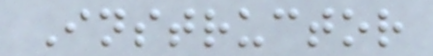Instructor
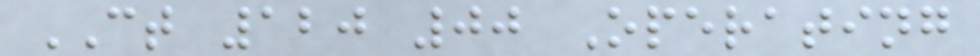CT 120 00 Operating
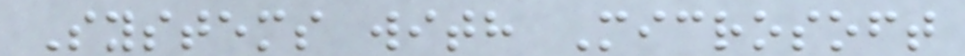Systems with Microsoft
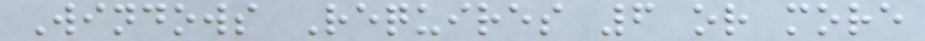Windows Requires 6 or more
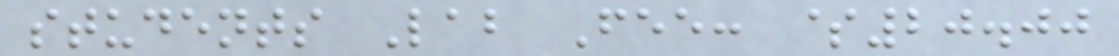students Lab Fee: $20.00
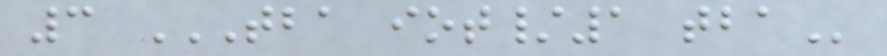3 TBA IOT/1 TBA
